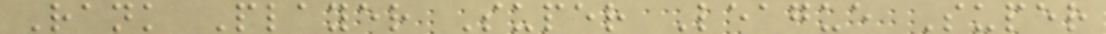Rank Player Super League Super
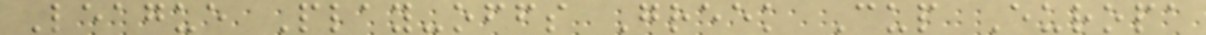League Play-offs Greek Cup Europa
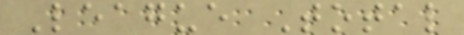League Total
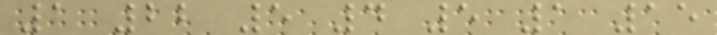1 22 5 4 5 1 15
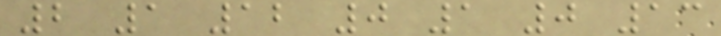2 1 12 0 1 0 13
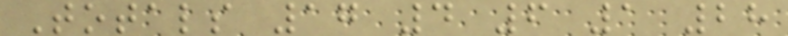Totals 17 4 6 1 28
